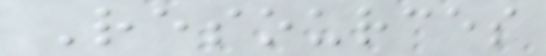Resources
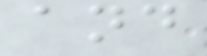and
